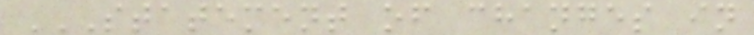STATEMENT OF CHANGES IN
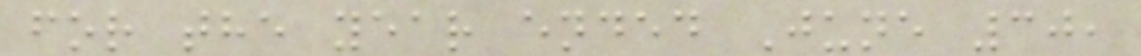for the year ended June 30,
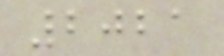2021
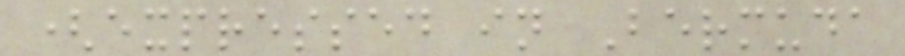(expressed in Bermuda
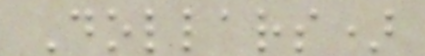Dollars)
